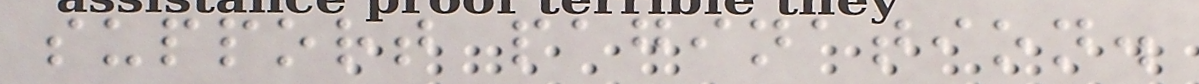support pagination.
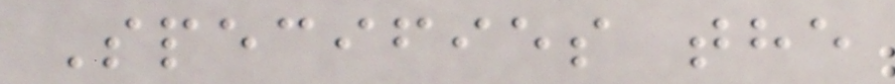Specifies the
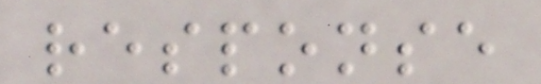response
